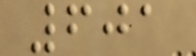601
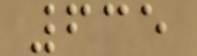635
